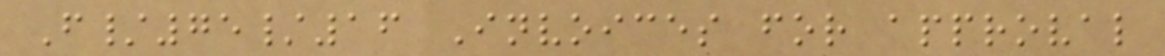F/75/16 Invoices for approval
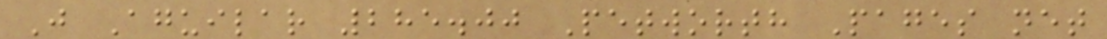J Aguilar 285.00 Petworth Pages net
